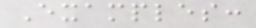Examples:
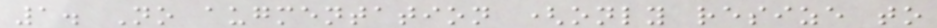1. No augmentation (only resize to
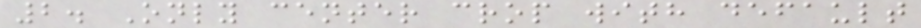2. Only center crop with default
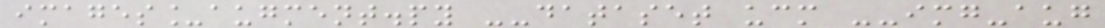images_augment.py --dataset ucm --img-aug
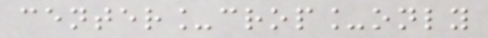center_crop_only
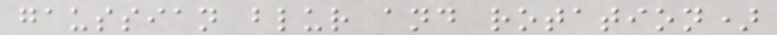gaussian blur and rotation)
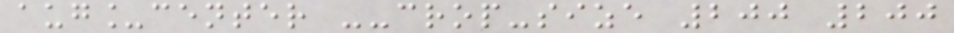aug_center --crop-size 200 200
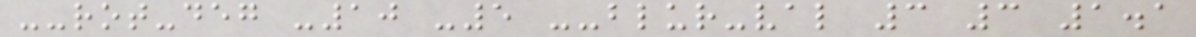--rot-deg -10 -5 --blur-val 3 3 1.1
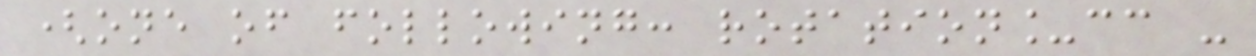(one of following: rotation_cc -
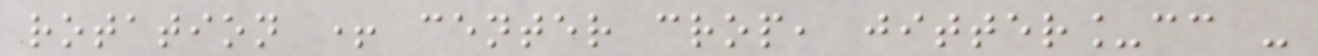rotation + center crop, jitter_cc -
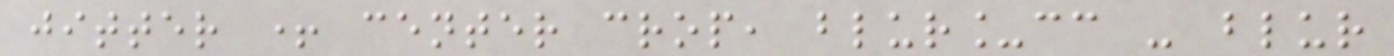jitter + center crop, blur_cc - blur
